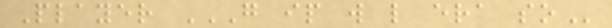Player G IP W L ERA SO
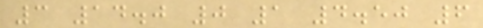3 14.0 0 1 4.50 6
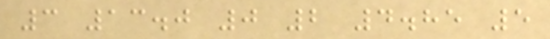3 13.0 0 2 4.85 5
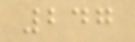247
